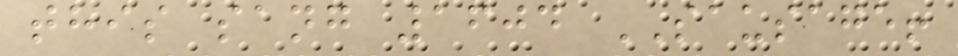this sang 1604 SAUSAGE!
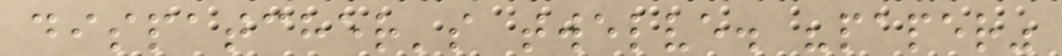dispatcher's twelve. "paper"
